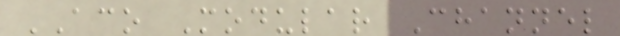ACO Modular Channel
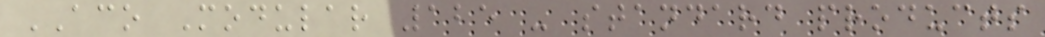ACO Modular 125 - standard products
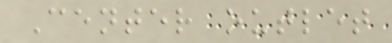Center outlet
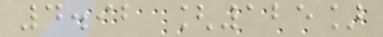4.92 [125]
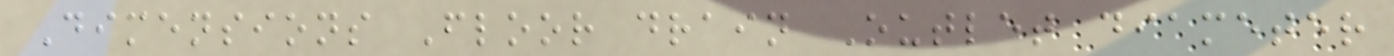Dimensions Floor drain Outlet diameter
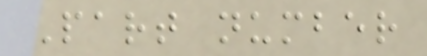Part number
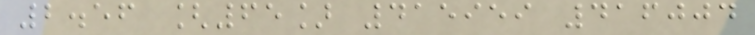2.56 [65] 415959 416004
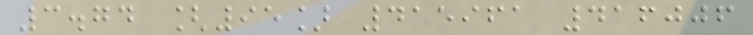3.74 [95] 415961 416006
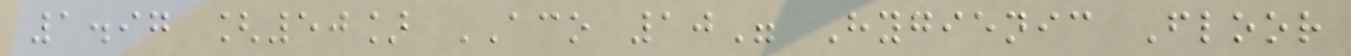1.97 [50] ACO 10" Hygienic Floor
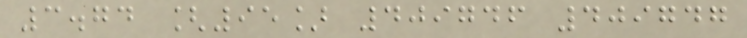3.74 [95] 409746 409747
